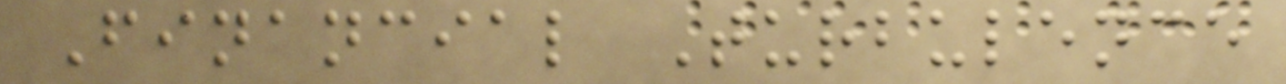Financial Turbulence
